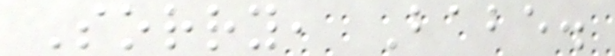Sorry, Babe.
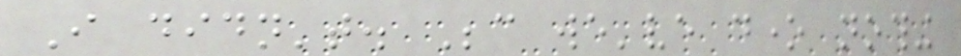I didn't. Because we've done nothing
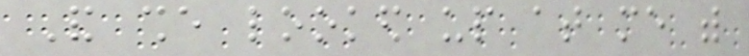And she looked up at me with
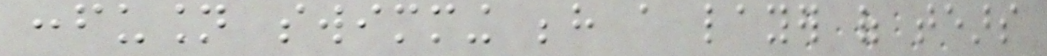confusion swimming behind a layer of tears
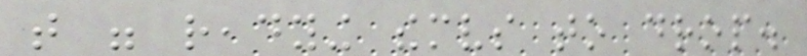that were readying themselves to drop.
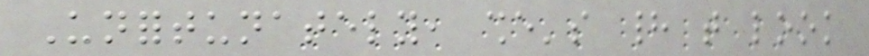Unfortunately, she's had that look
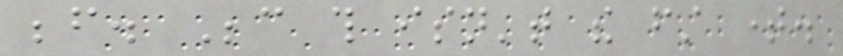before. Because this isn't the first time.
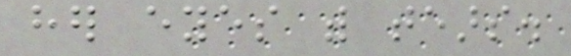her eyes with tears.
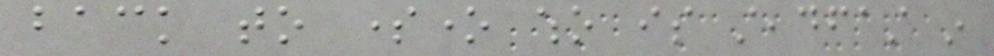back to someone who is steadfast in
